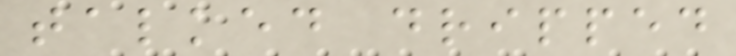talked dripped
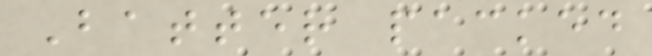Batter packed
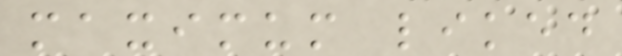maximum liked
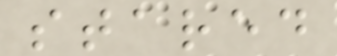stared
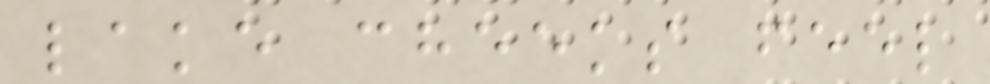lake cheeks feel
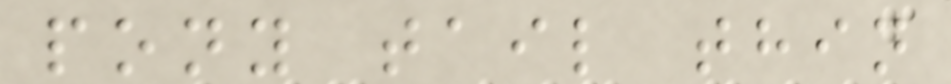pony tail thin
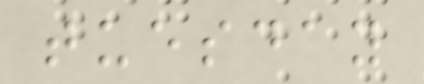tuesday
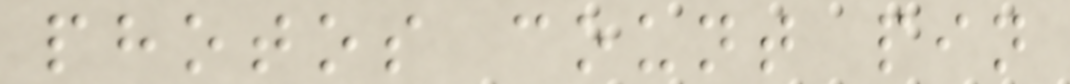photos count pin
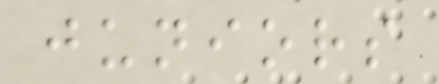juniors
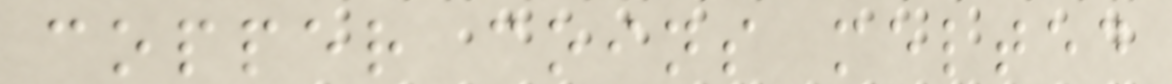copper coins melted
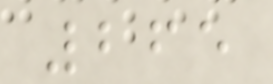265
